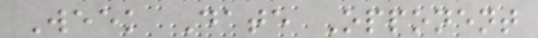Week Date Opponent
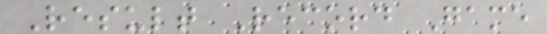Result Record Game
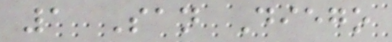1 San Diego
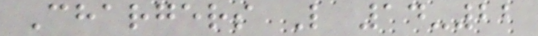Chargers L 14-22
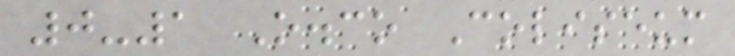0-1 O.co Coliseum
